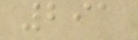291
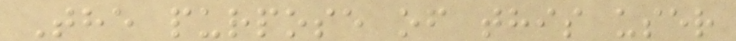The purpose of this user
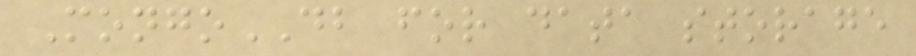MongoDB for data storage
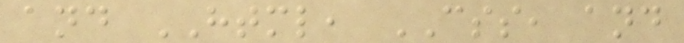and HTML, CSS, and
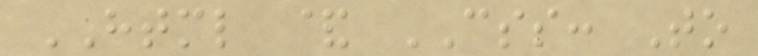HTML & CSS: To
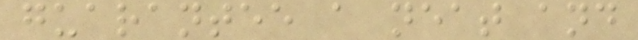guarantee a neat and
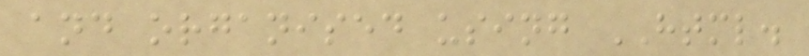and organised using HTML.
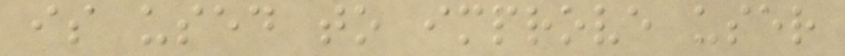is used to improve user
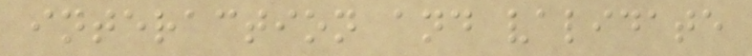interaction and validate
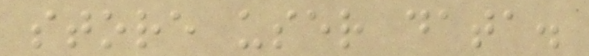store user data.
